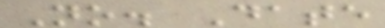No. Date
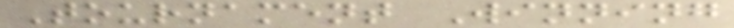Tournament Winning
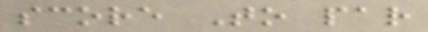score To par
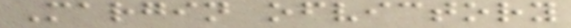Margin ofvictory
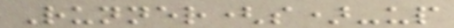Runner(s)-up
